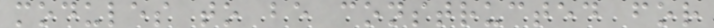modules to be constructed for
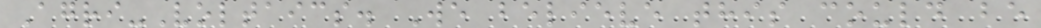Agri-Voltaics. We believe this could be
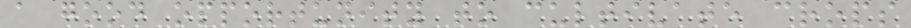a good opportunity to cultivate crops
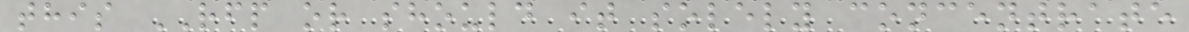this RFP or should it solely concentrate
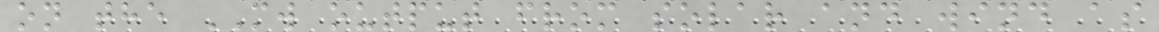on the MW output from solar and wind as
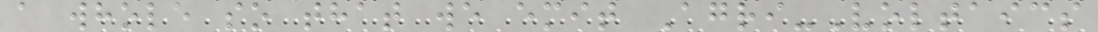a whole so that we emit Agri-Voltaics
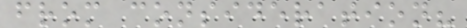from consideration?
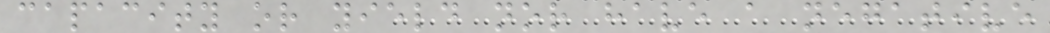capacity or yield nor have a negative
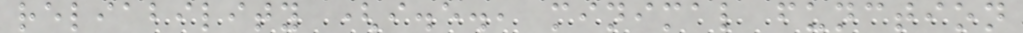reliability (i.e., minimal function
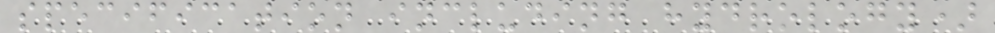specification including hydrology)
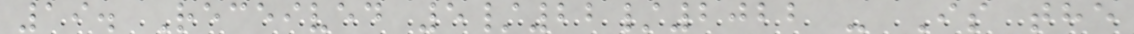19. Received 5/22/2022 - Is the
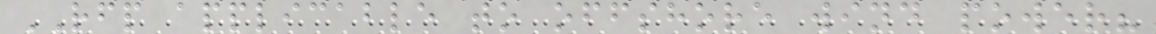RFP applicable to offshore wind power?
